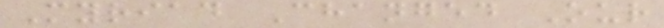Myriad Changed Our
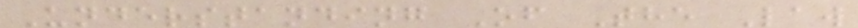Understanding Of The Law
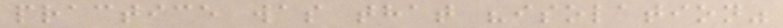practice was that "isolation"
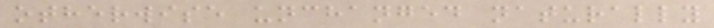otherwise unchanged naturally
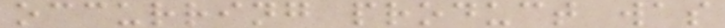occurring product was
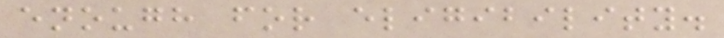enough for eligibility.
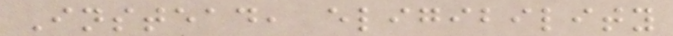Instead, eligibility
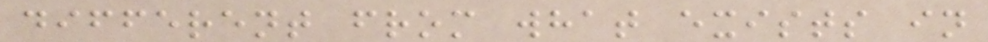different from what exists in
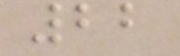22
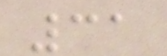31
